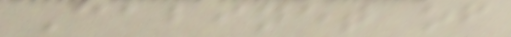Cabinet of
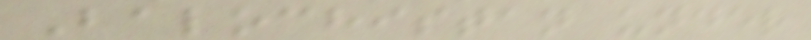Balochistan under
